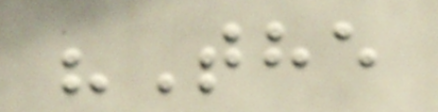"The
